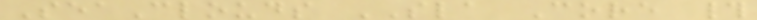SeaClouds SLA Core #
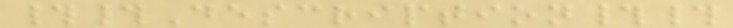##Description##
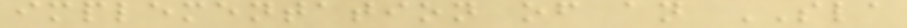implementation of an SLA
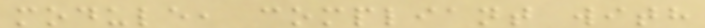module, compliant with
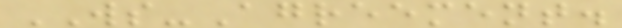WS-Agreement.
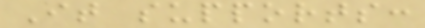It supports:
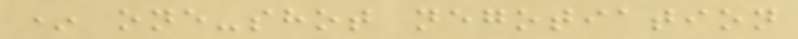* one-shot negotiation
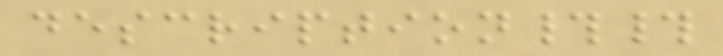description##
